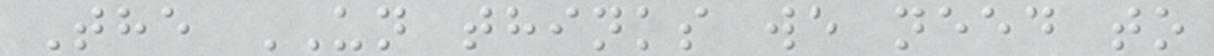The UN thinks we need to
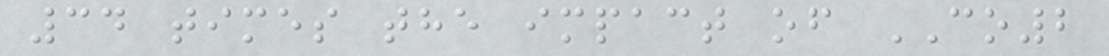34 times the impact of CO2
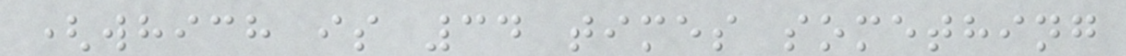(which is 34 times something
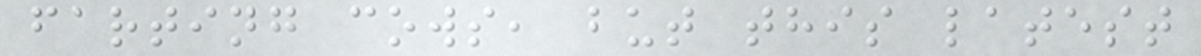farting cows, but this latest
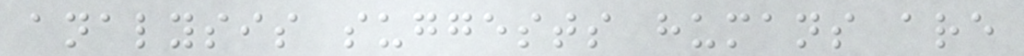analysis suggests humans are
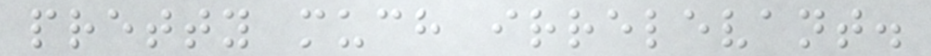pretty much irrelevant.
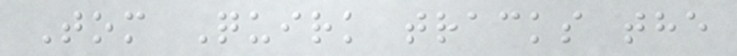Tom Quirk tracks the
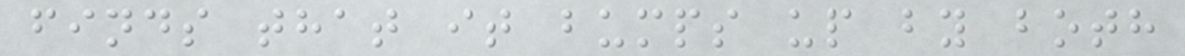finds that it bumps up by both
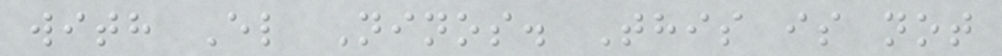with El Ninos. This is not
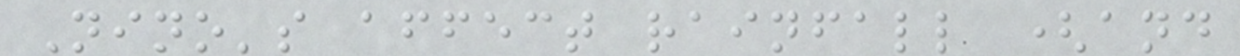Nino's affect rainfall (and
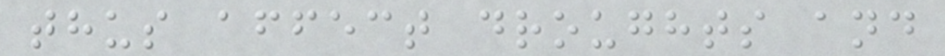thus affect droughts and
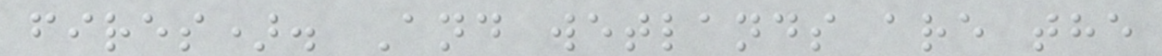fires). And wetlands are the
